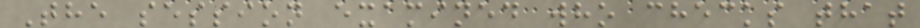The session examined who checks that
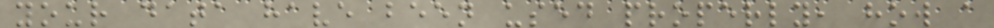your data have been used properly, how a
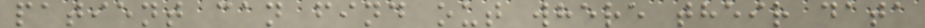patient can find out where their data
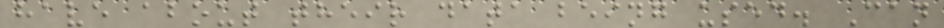have about their data being used. Can
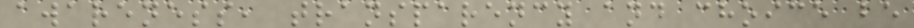awareness, transparency and choice be
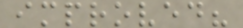improved?
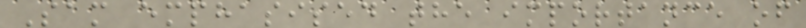Sam emphasised the importance of
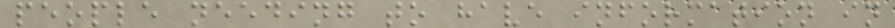people needing to have information in
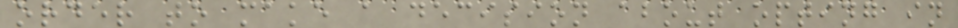order to make a decision about opting in
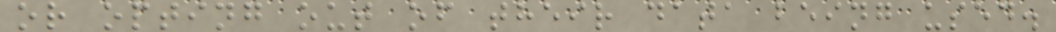or opting out of their data being used.
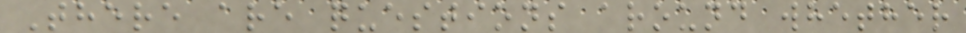There are questions around whether
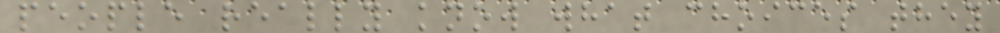people really know what choices they
